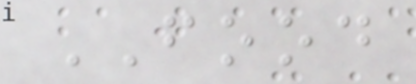FOOD
